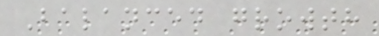Balanced growth
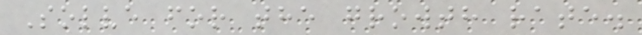Solve for the growth rate.
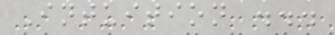Intuition ...
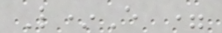L*E =
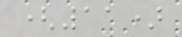(11)
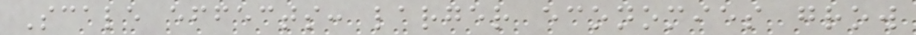Scale effects: larger economies grow
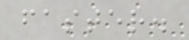faster.
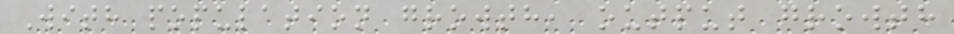With population growth, output growth
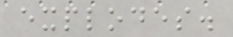explodes.
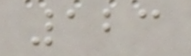123
